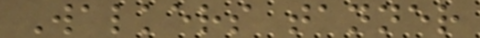Walkers tanner
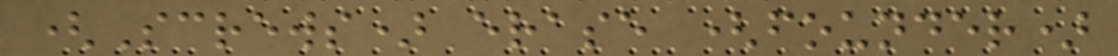(Screws) erase (founder)
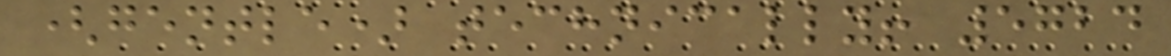(gentle) technically! 5724
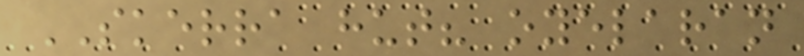SKERRA hut? oyelaran
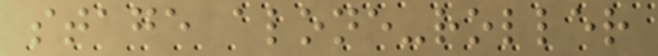stage alone-roller
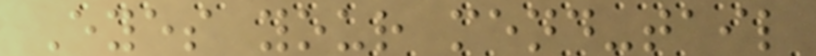Eyes your mend-tail
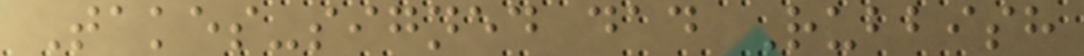Takes-signed dad Rubbish
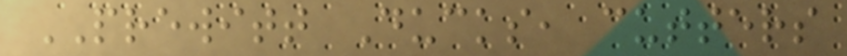PREWITT Ducks, cutters
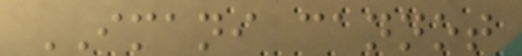IMANI cannot
